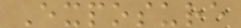Exposure
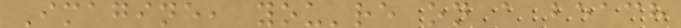Imagine, you're on a beach
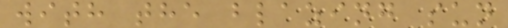with the blazing sun
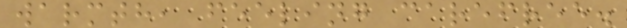warmth, feeling carefree.
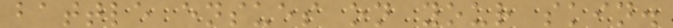battle ensues on your skin.
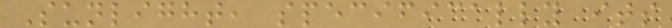Sunlight, specifically its
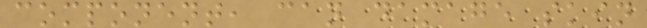component, can damage skin
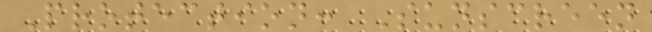Protection: Sunscreen
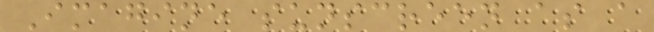Imagine sunscreen as a
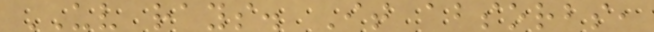UV rays. It absorbs,
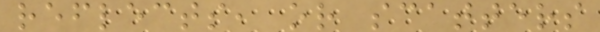reflects, or scatters
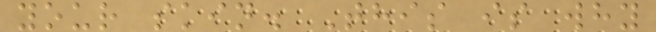your skin. This is why
